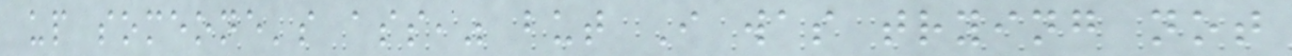up someone's ass," but I was trying not
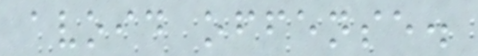avoid offense.
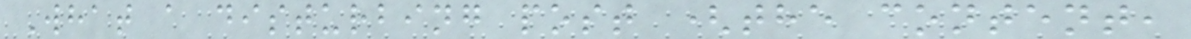What a disturbing post (the content,
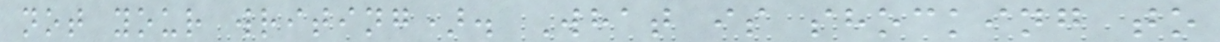not your writing). What is shocking to
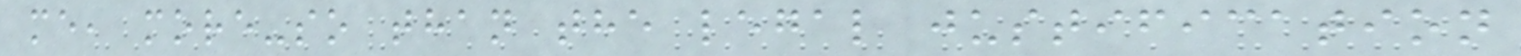me, more-so than the legal justification
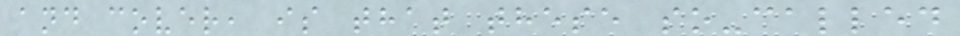and cover, is that these so-called
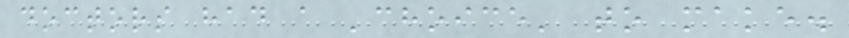doctors had a 'choice' to make.
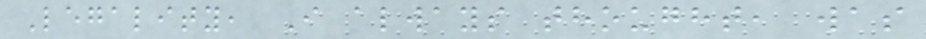Legality, I always thought, was
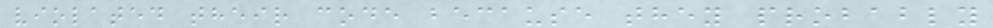violated their code because they probably
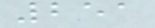251
